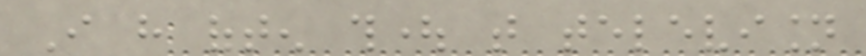I have often thought that television
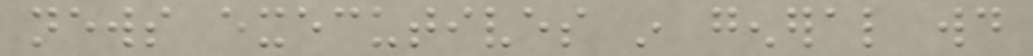news executives in general would
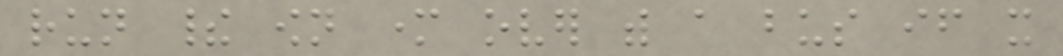run their own mother over with a bus if it
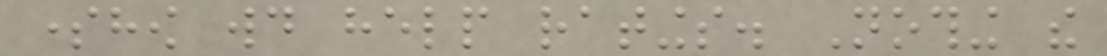somehow would help ratings. Nothing the
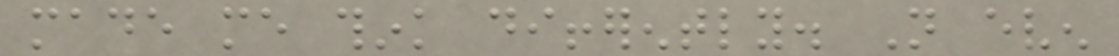made me think differently. Not even
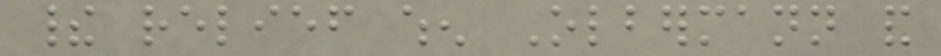their relief when Olbermann and
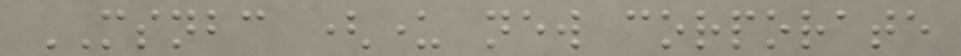MSNBC (under new corporate
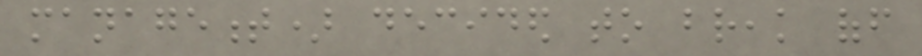management) decided to break off
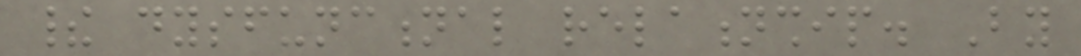their dysfunctional relationship. By
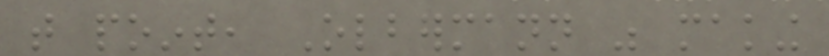that point, Olbermann was making
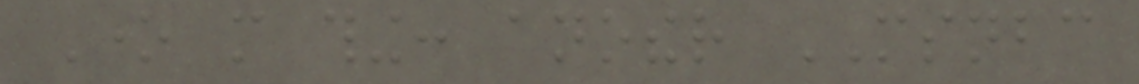One more thing: another MSNBC
